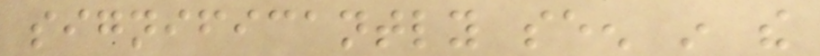significantly seen in the
